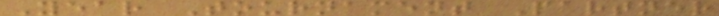Year Tournament Partner
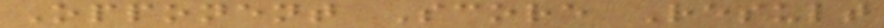Opponent Score Result
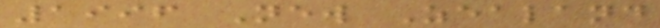1996 New Zealand
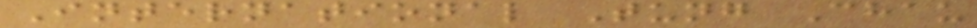International Tung Chau
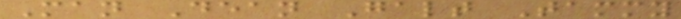Man Dean Galt Tammy
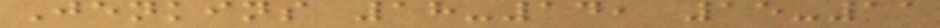Jenkins 18-14, 15-11
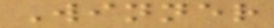Winner
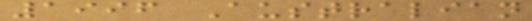1996 Australian
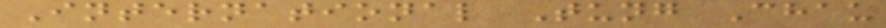International Tung Chau
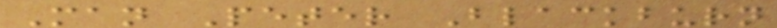Man Peter Blackburn
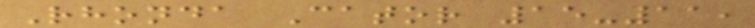Rhonda Cator 15-11,
